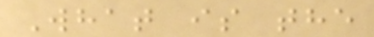What is the
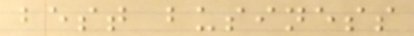best business
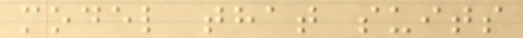model that suits
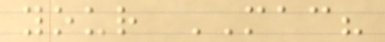your MAC?
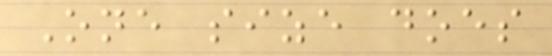One size does
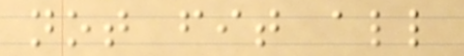not fit all
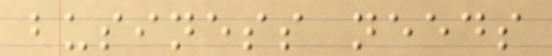business needs
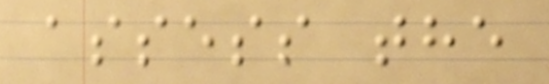assess the
